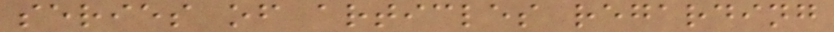series of articles regarding
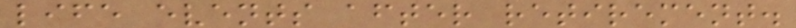life events after retirement.
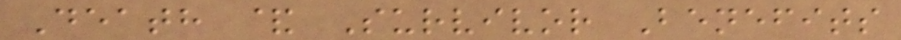Death & Survivor Benefits
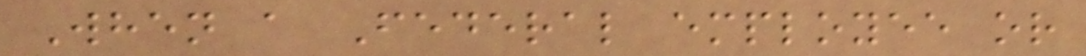When a Federal employee or
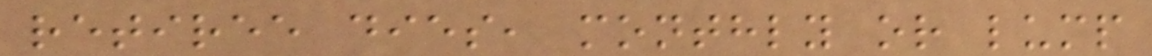retiree dies, monthly or lump
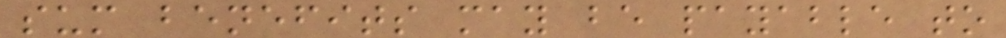sum benefits may be payable to
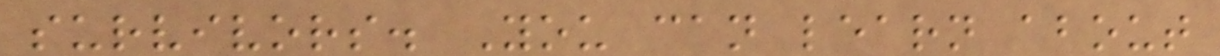survivors. You can learn about
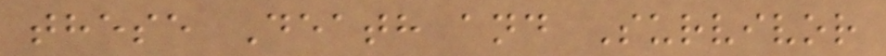these Death and Survivor
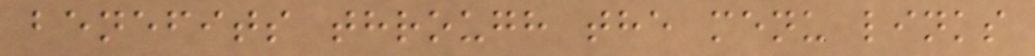benefits through the menu links
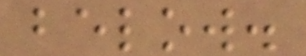below.
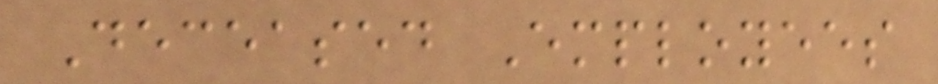Deceased Employees
